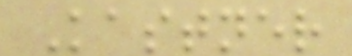Kastner
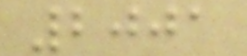2001
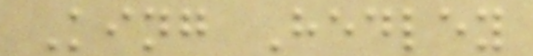King Hedley
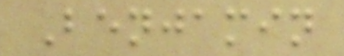Benjamin
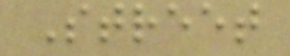Street
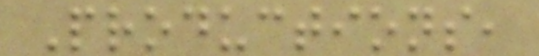Productions,
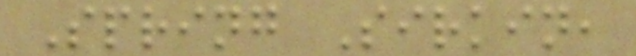Spring Sirkin,
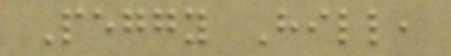Peggy Hill,
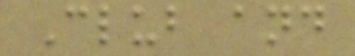Club and
